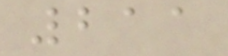211
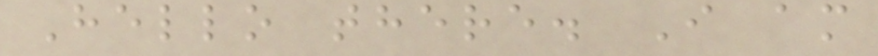Hello there. I am
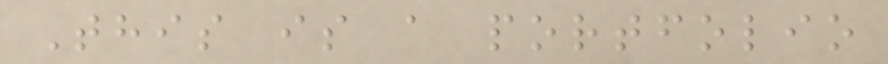This is a portfolio
